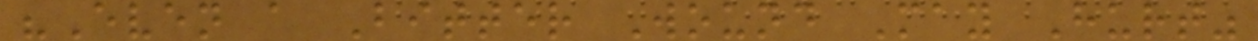"Even a Bitter Wound May Hurt"
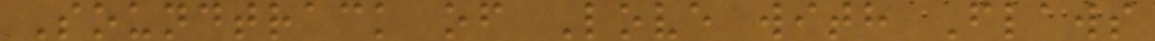Soundtrack of Love with Flaws
